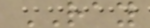RAY
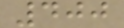400
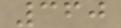360
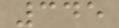345
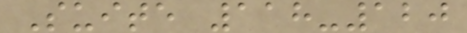Suite 118-120
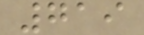719
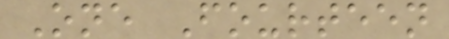One Fourteen
